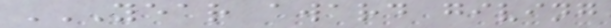YEAR AWARD GIVING
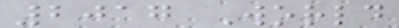2017 World
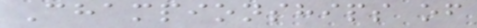Championships of
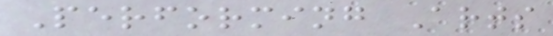Performing Arts
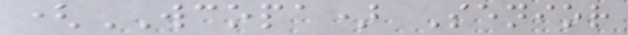(WCOPA) Senior
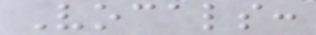Vocals:
